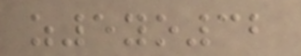z5yo32
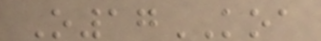O17KOA
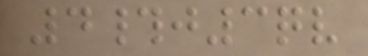4#j3qv
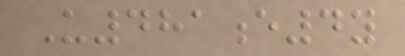U481e4y
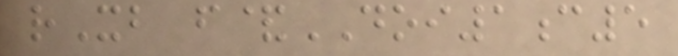rXb f&DOI1c5
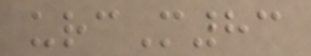urcM83
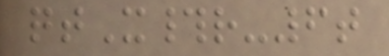qtX#r-6t
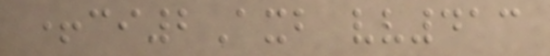+ci2Axb vv413
